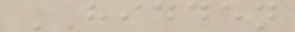HIDDEN
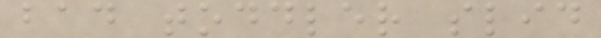bad toddler slid
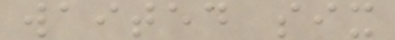waited six
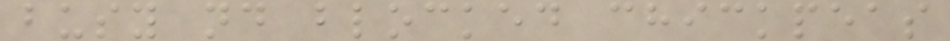busy nd blocked chickpeas
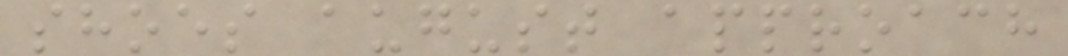shoes august approach
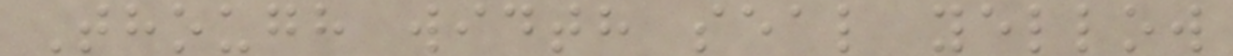Though width seal yellow
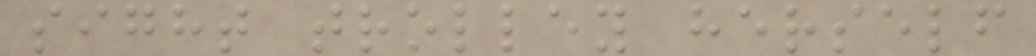sight trolley herself
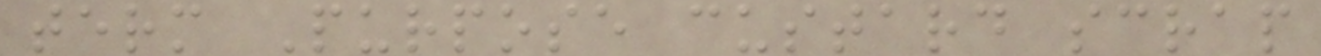term Purpose custard scrap
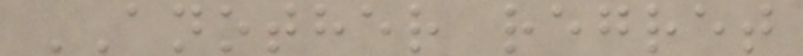ANOTHER regret
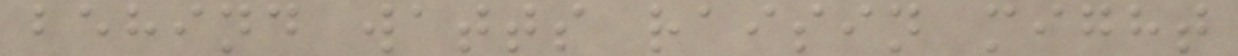behind watts raisin might
